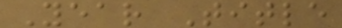Year Title
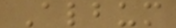Album
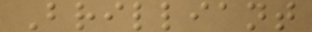Brilliant
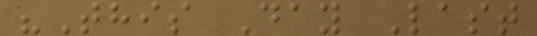"This Day Last
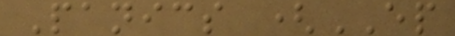Panics (EP
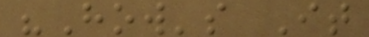"How's It
